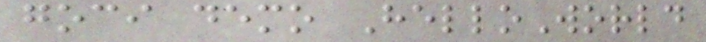goci demo HelloWorld
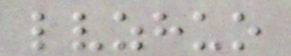lvzhuo
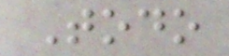Todo
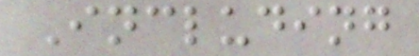Including
